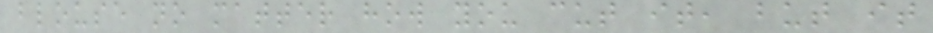blouse no matter how you cut it, but it
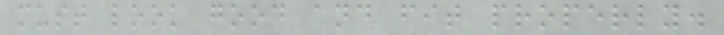must look good and fit properly.
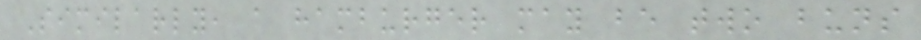Similarly, a hamburger may be two buns
